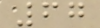67
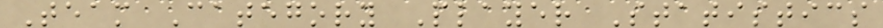Team Category Player Statistics
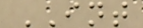INT
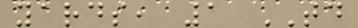yards, 1 TD
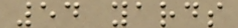54 yards
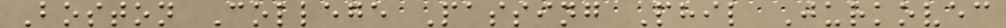Boston College Passing Phil Jurkovec
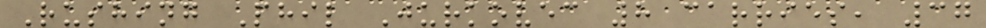Rushing Phil Jurkovec 8 carries, 37
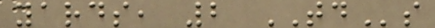yards, 2 TDs
